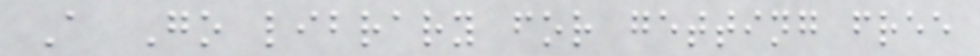A Go library for getting free
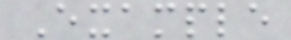Example
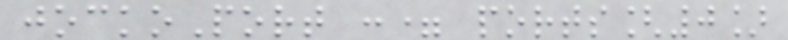jockoPort := ports[0]
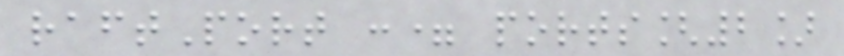raftPort := ports[2]
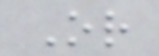Or
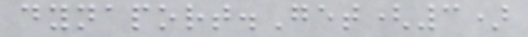dynaport.Get(3)
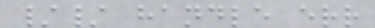// handle err
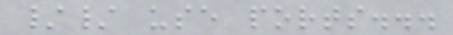// use ports...
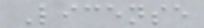License
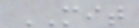MIT
